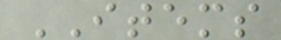ITEMS
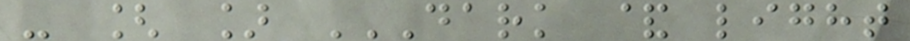- [ ] DARK & LIGHT
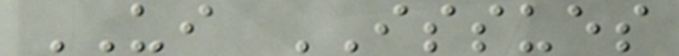UI ISSUES
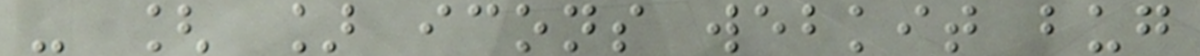- [ ] icons webkit bug
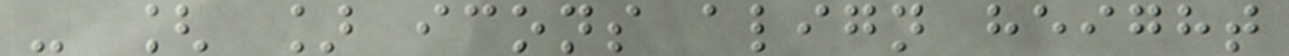- [ ] icons align height
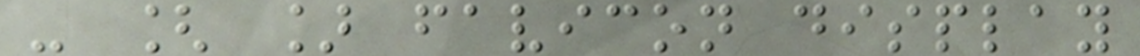- [ ] favicon display
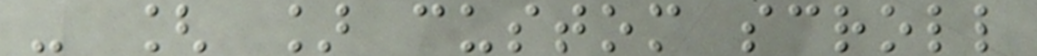- [ ] custom scroll
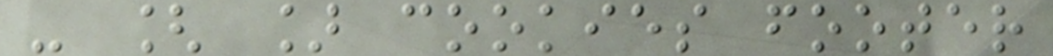- [ ] cookies footer
